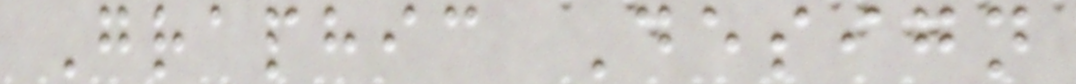Graphic Design
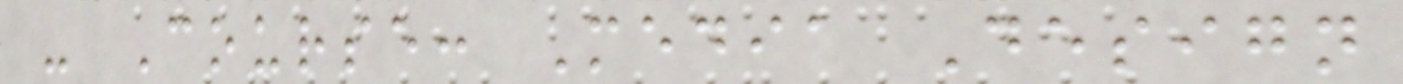- Course: Media Design
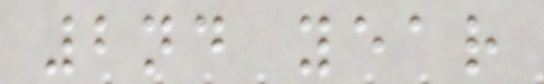2nd year
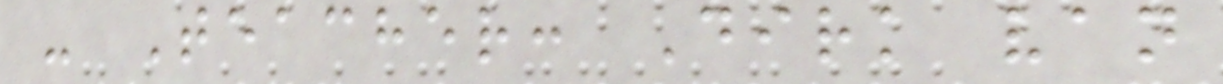- Teacher: Dirk van
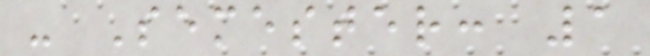- Semester: 1
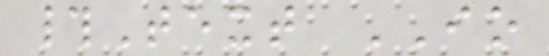#Text IO
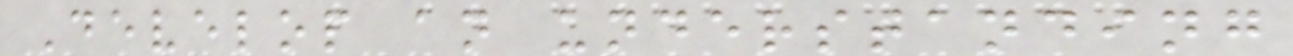Develop an understanding
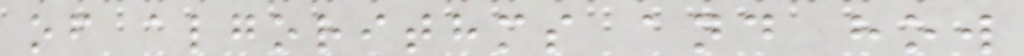of algorithms and how
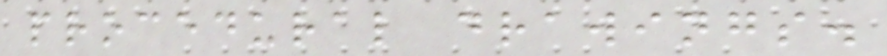procedural drawings.
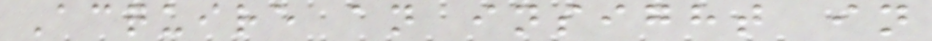Acquire an insight in
